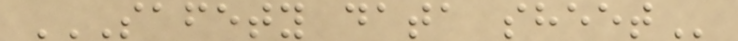SAFETY DATA SHEET
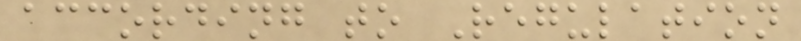according to Regulation
